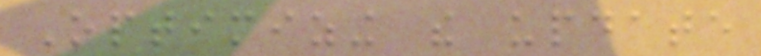Optimizing the update
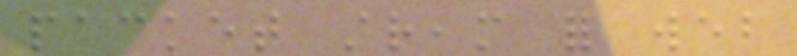packet stream for web
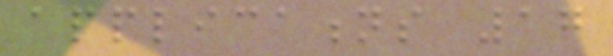applications 17
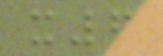x6
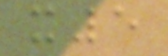x5
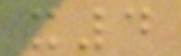x4
